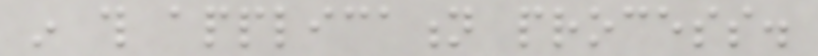in this application process.
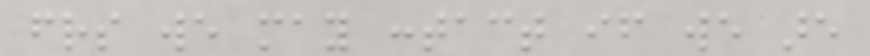friends we may contact if we are
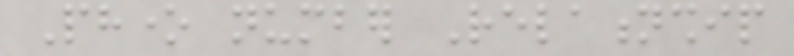Phone number Relationship
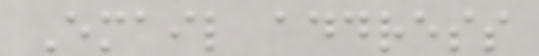Email address
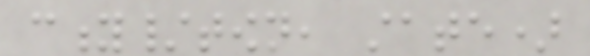city/town, state)
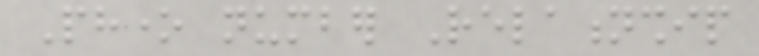Phone number Relationship
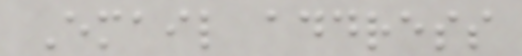Email address
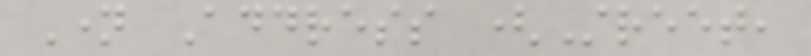Name Address (Street,
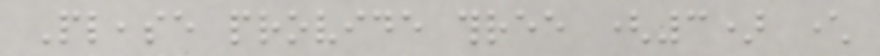Please provide three (3) character
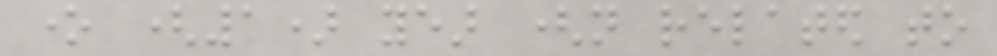one (1) year (not related to
